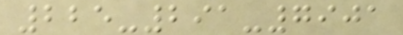225-291-7901
